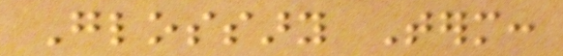Glossary Term:
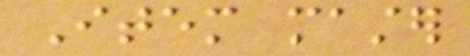Item master
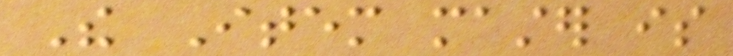The Item master is
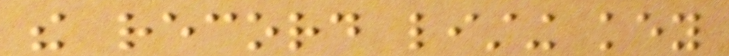the record listing key
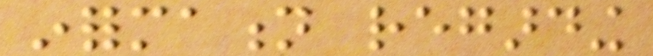information regarding
